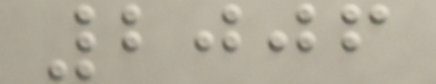2006
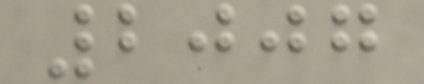2007
